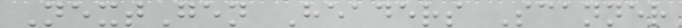NextGen Headers Scanner
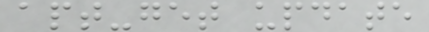apt-get update
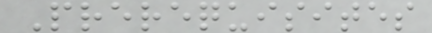Prerequisites
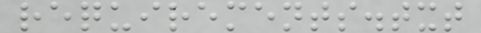requirements.txt
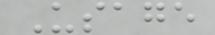Usage
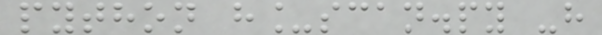python h_scan.py -h
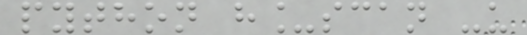python h_scan -u
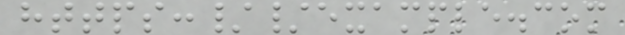https://example.com
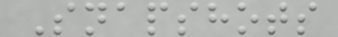Snapshots
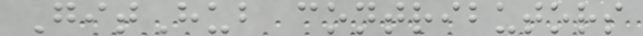GitHub contributors
